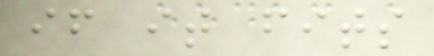if it fits
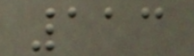113
